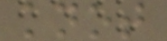knot
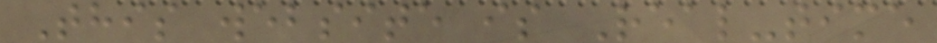This website is Real-time
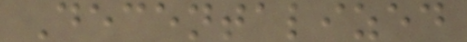Decentalized
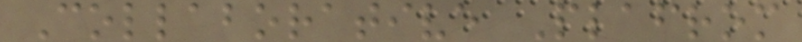Collaborative Plafrom
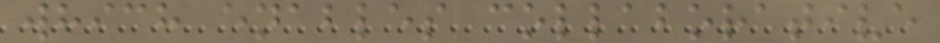which enables collaborative
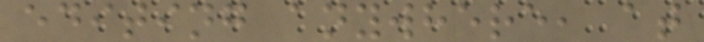editing anywhere, at
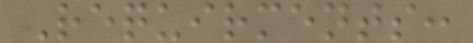Requirments:
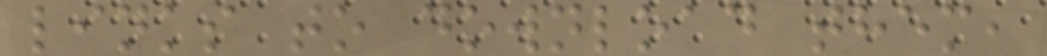links to download them,
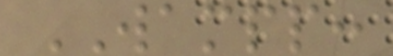WAMPP:
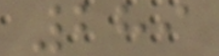289
